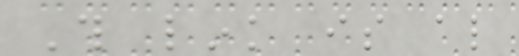This link is also
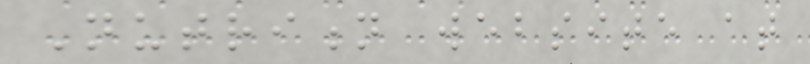Nutrition website at
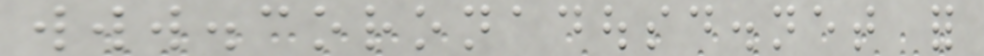www.coronadousd.net for
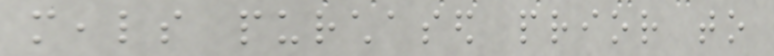meals purchased prior to
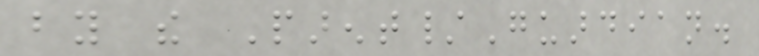by the Parent/Guardian.
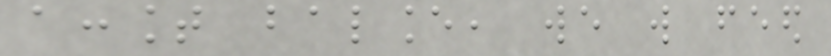account balance, we will feed
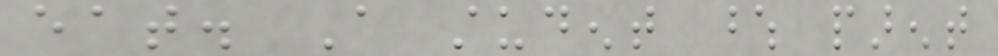eat. A student whose parent
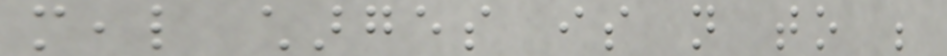meal charges is not to be
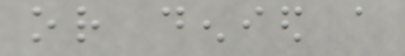or denied a
